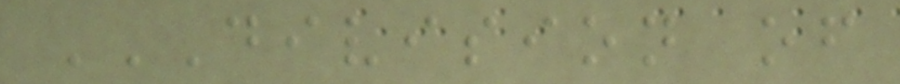DIVISION OF
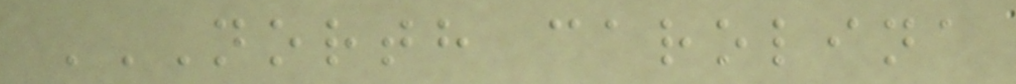NORTH CAROLINA
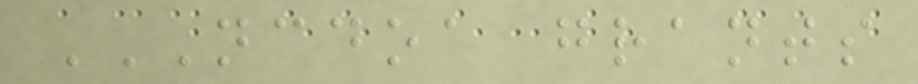NCDOA GRANTS
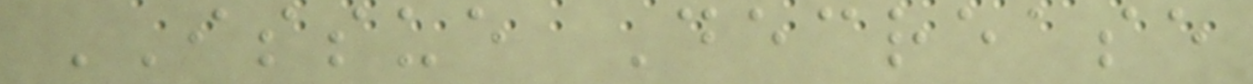ISSUE Decrease
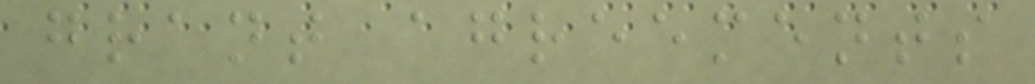grant agreements
